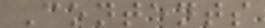Contents
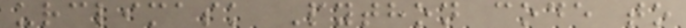urclimask Python code to
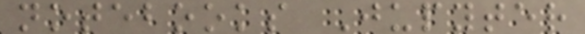notebooks Jupyter
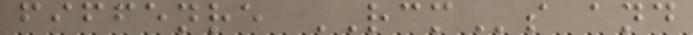fiffenre RCMs and
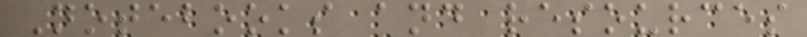Notebooks and resources
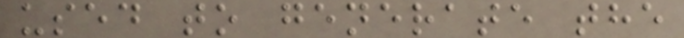used to generate the
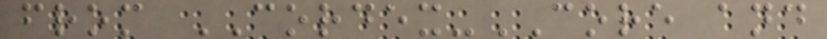from CORDEX-CORE and
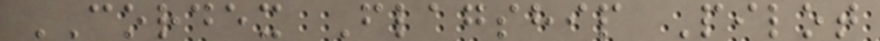CORDEX Flagship Pilot
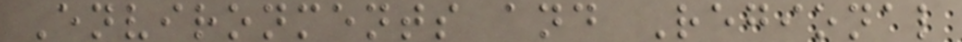Environments and Regional
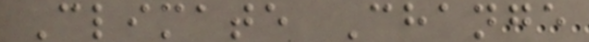Climate Change
